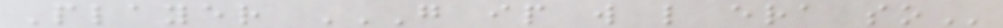Player G IP W L ERA SO
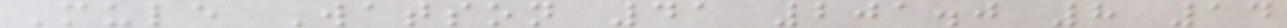Mule Watson 41 201.0 8 14
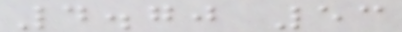4.70 53
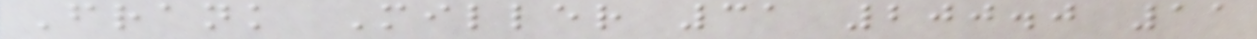Frank Miller 31 200.0 11
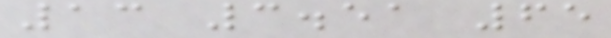13 3.51 65
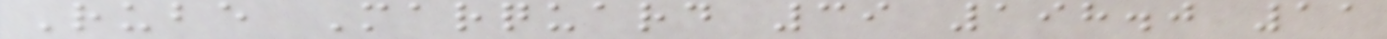Rube Marquard 39 198.0 11
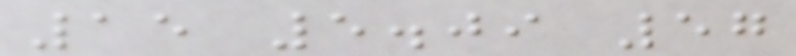15 5.09 57
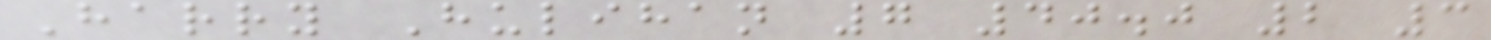Harry Hulihan 7 40.0 2 3
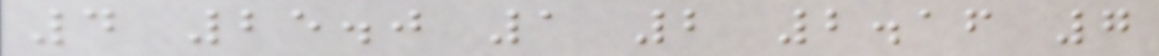4 25.0 1 2 2.16 7
